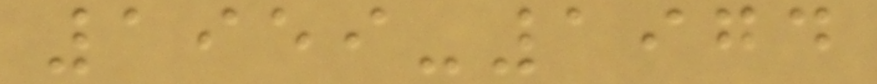1959-1974
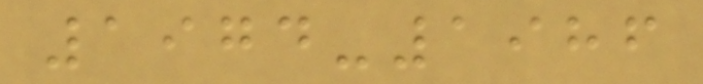1974-1986
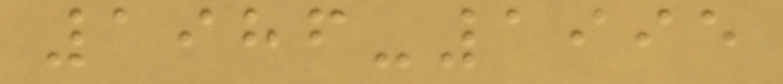1986-1995
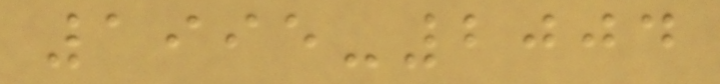1995-2004
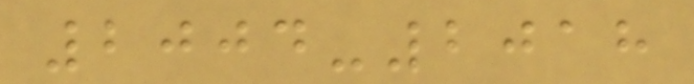2004-2018
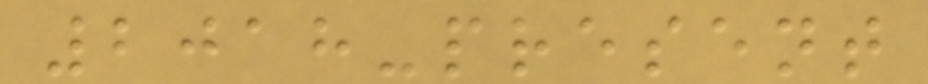2018-present
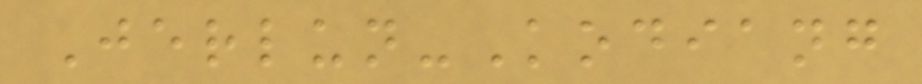Jerlun-Kodiang
